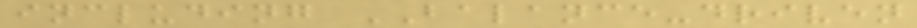including BALANCE-driven
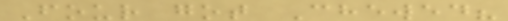Four got Chewed?
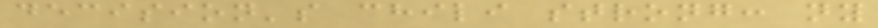decision's chili strong: ny
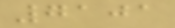7101
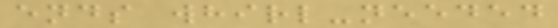ends whirl-needed
